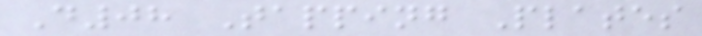D08 Tapping Plates
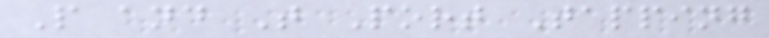P and T Port Tapping
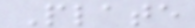Plate
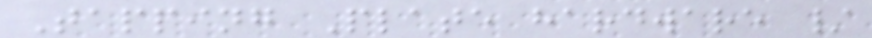Tapping Plate hardware /
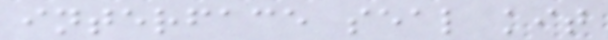interface seal kit
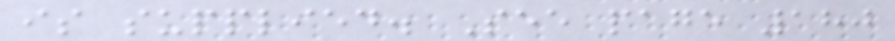is supplied. See page 180
